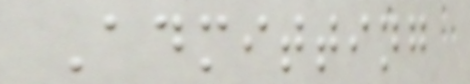Admitting
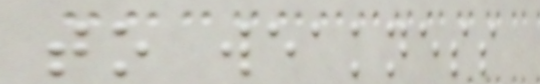to weakness
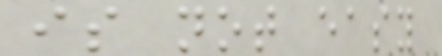is not easy
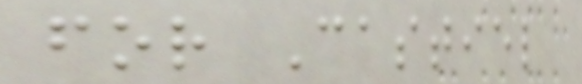for Castiel
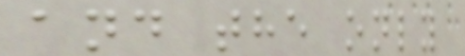and the only
